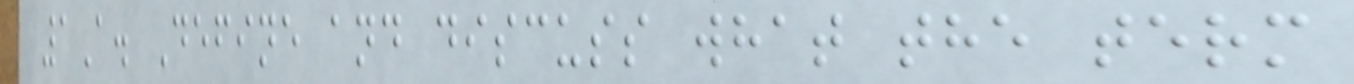1A. Define and discuss what the term
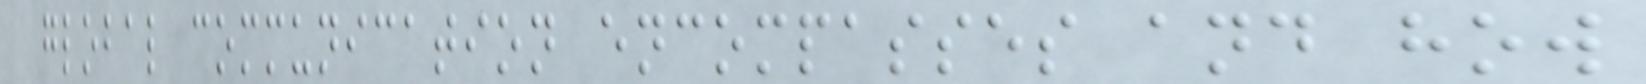global communication encompasses and how
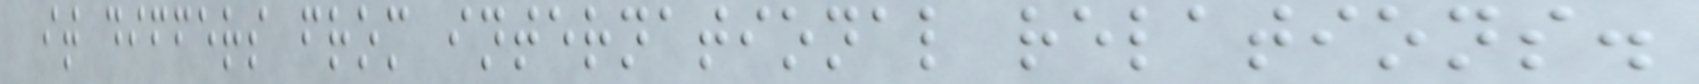it differs from international relations.
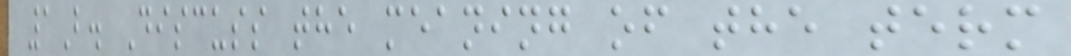1B. Discuss the meaning of the term
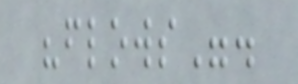"flows".
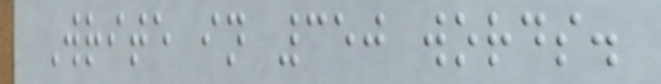Write in 350 words.
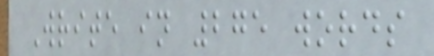Write in 275 words
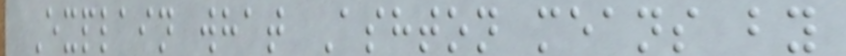Explain what Ashton means by
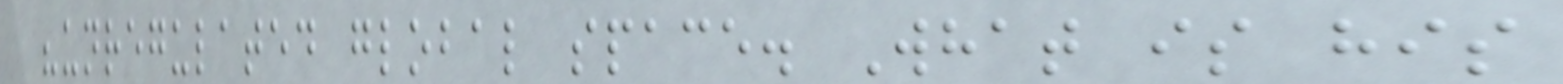"unregulated global space. What is his
